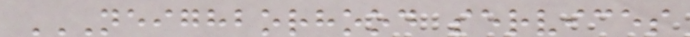NEIGHBORHOOD SERVICES
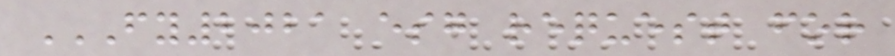FY2021 ESG REQUEST FOR
